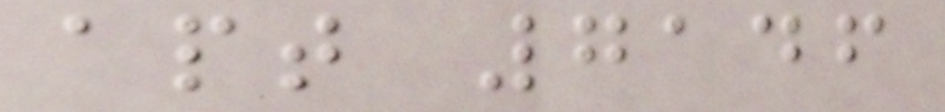apt 7146
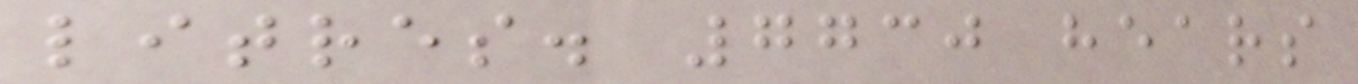litres. 7730 hears
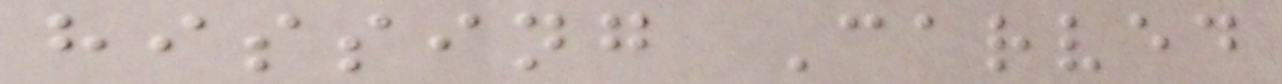hissing Carved
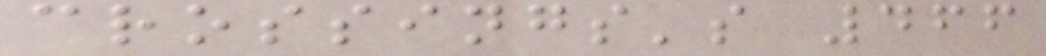crossings's 466
